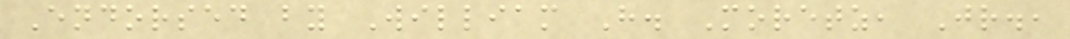Endorsed by William H. Moretz, Jr.,
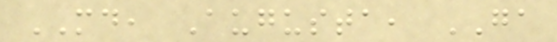MD, Augusta, GA
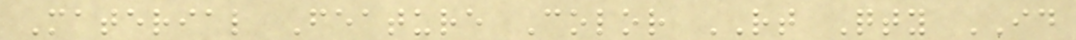Material Feature Color RT Qty ID
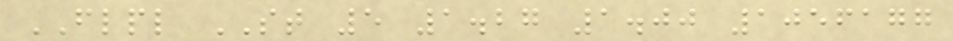FLPL ST 5 1.27 1.00 1056177
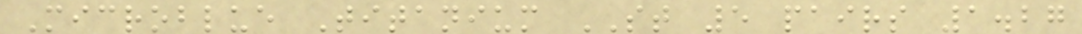Microblue Titanium ST 5 pairs 1.27
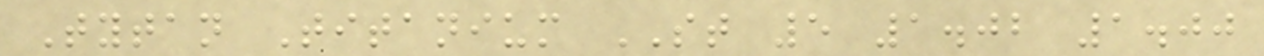Tytan Titanium ST 5 1.02 1.00
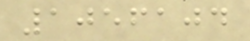1056104
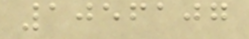1056107
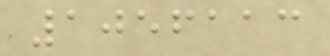1056113
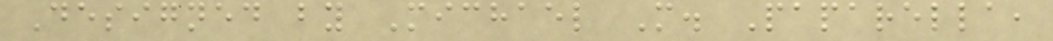Designed by Michael M. Paparella,
